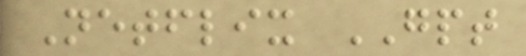Netflix GPT
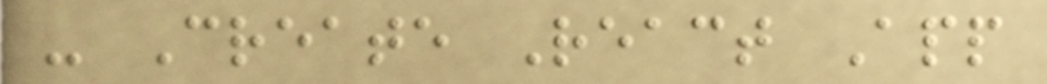- Create React App
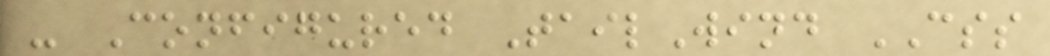- Configured TailWind CSS
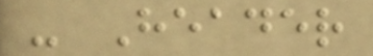- Header
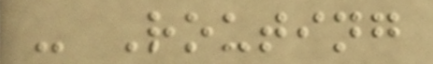- Routing
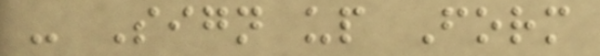- Sign up Form
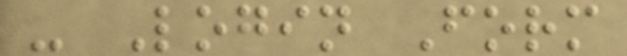- Login Form
